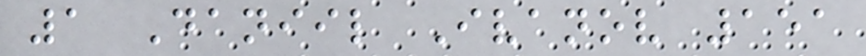1 Daniil Ivanov 151
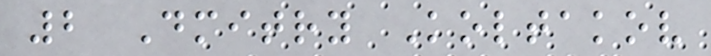2 Dmitry Koltakov
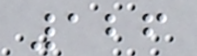126
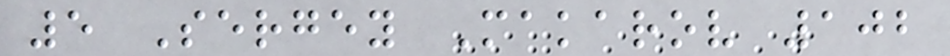5 Sergey Makarov 102
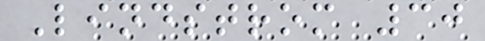Lindstrom 30
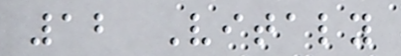12 Vitaly
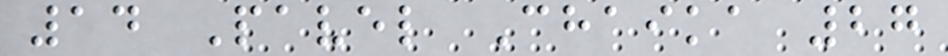14 Pavel Chaika 27
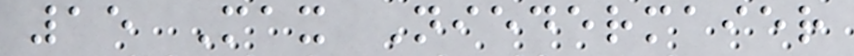15 Max Niedermaier
